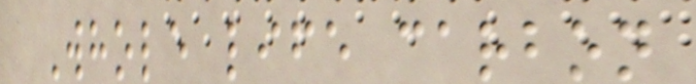Whole life carbon
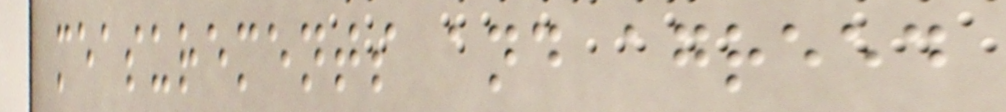measurements and agreed
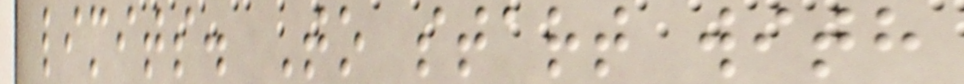limits. To start with
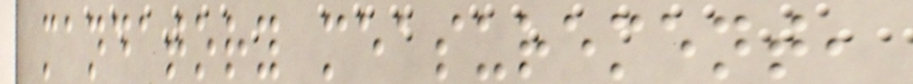mandatory measurement,
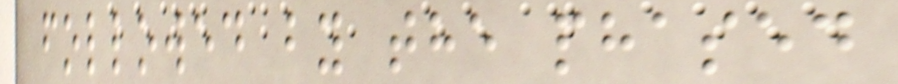followed by the phased
